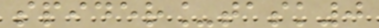spider_task0
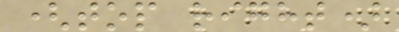(top right)
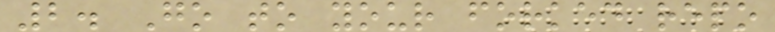2. Go to your forked repo
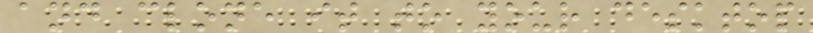and clone it to your desktop
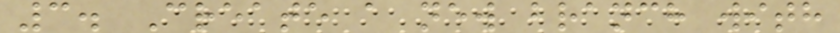3. Create a new branch with
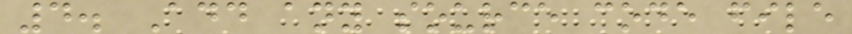4. Add any source code file
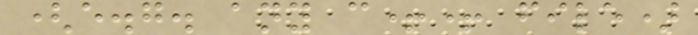(e.g. any c++ file)
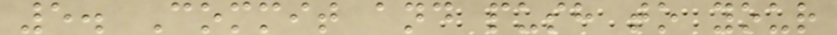5. Commit and push to your
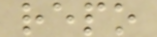repo
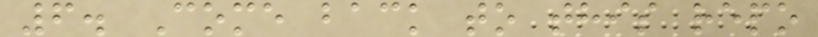6. Come back to this repo
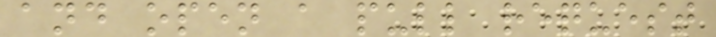and open a pull request
